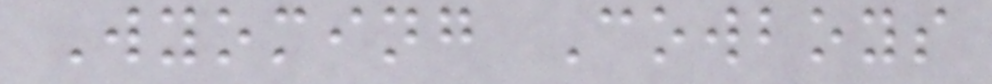Wyoming Cowboys
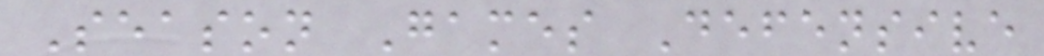Season Games Defensive
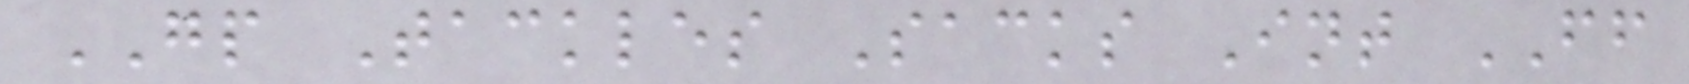GP Tackles Sacks Int FF
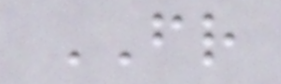FR
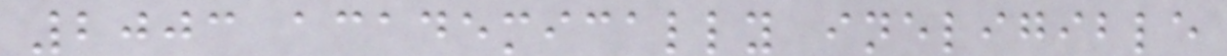2003 academically ineligible
